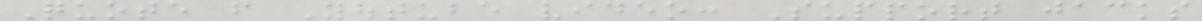Quote from Youtube video: Support jacks
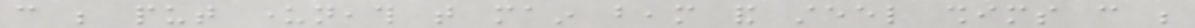can be put underneath that main beam and steel shims can be
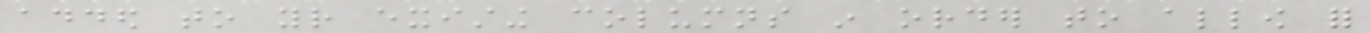added to your existing columns in order to allow for
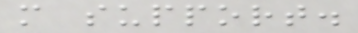more support.
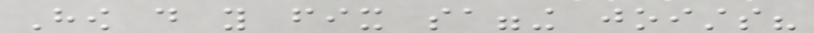How do you fix sagging joists?
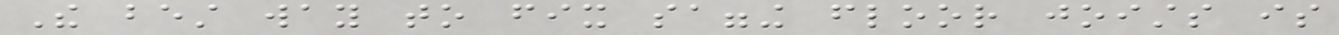The best way to fix sagging floor joists is
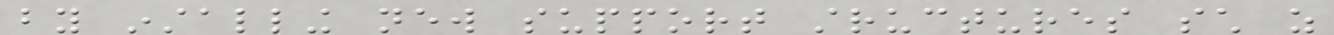by installing new support structures such as
